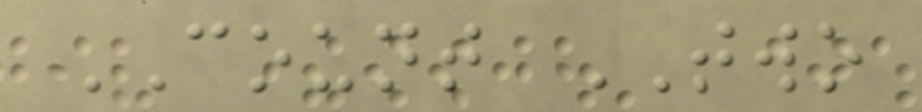COUNT TWO
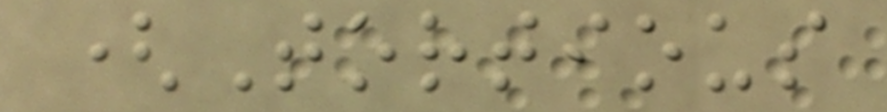(Tortious
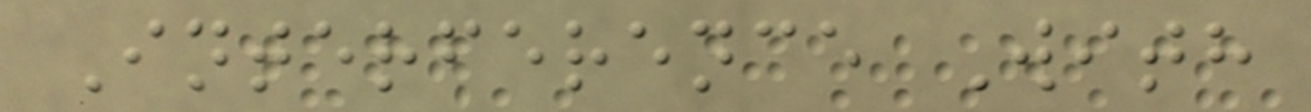Interference With
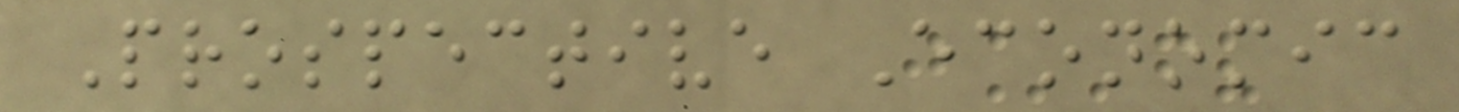Prospective Economic
